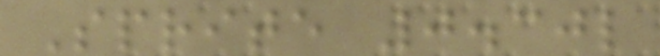Sprite 0.30l
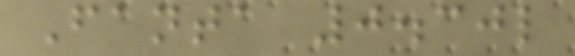Fanta 0.30l
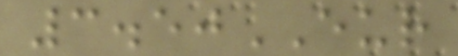3.50EUR
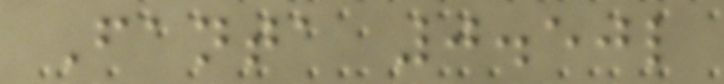Fanta 0.50l
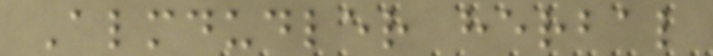Almdudler herbal
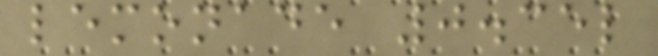lemonade 0.35l
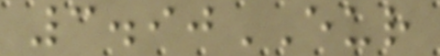3.90EUR
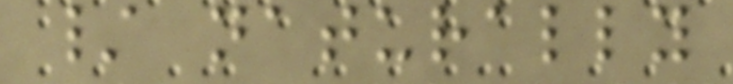/ naturally
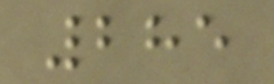285
